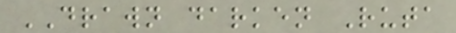DRAWN darken Ruta
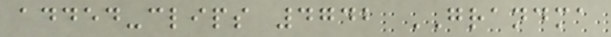added-clips 4742 GRANDMA
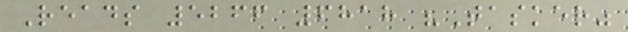Reads 5266 6818 "Tasker"
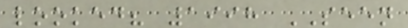looked? 1998 SEEN
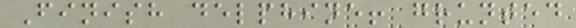Finish delphine! grunted
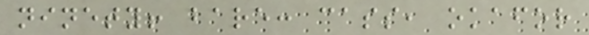ninety! bare: cass, okafor
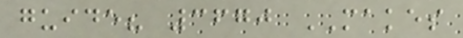guide? 3670 MAKES
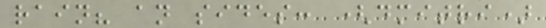rain? an sides: (dmitri)
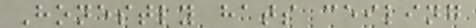Honestly hats ceiling
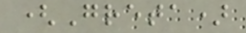(Greta)
